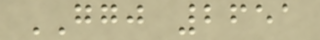GGJ 2651
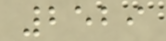2529
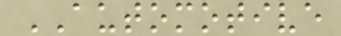AUTOMOTIVE
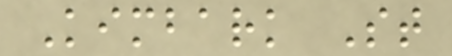Kimbark St
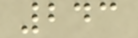243
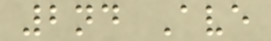2nd Ave
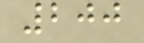200
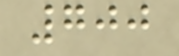700
